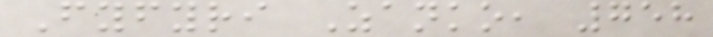Fyfyri Zanko, 758
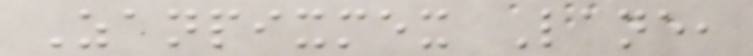Zanpixmex Lane,
